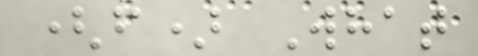(f) What
